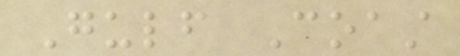Gulf Coast
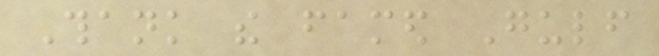Thank the famed Gulf
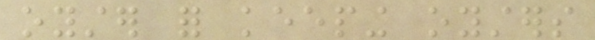oyster for keeping oysters
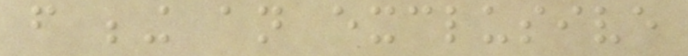from being an exclusive
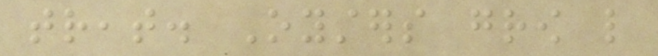treat. Oysters grow like
